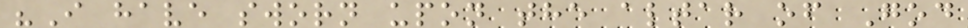"I have sworn upon the altar of God
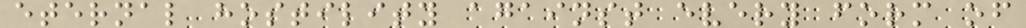eternal hostility against every form of
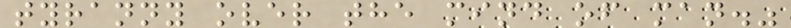tyranny over the mind of man."
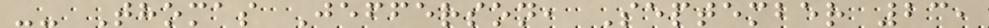-- Thomas Jefferson, September 23,
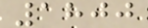1800
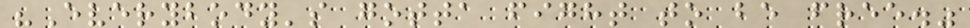"Everybody's gotta fight to be free."
